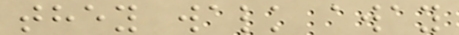they walk away
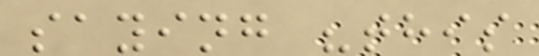saying "this
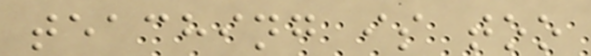teaching is too
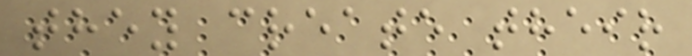they create their
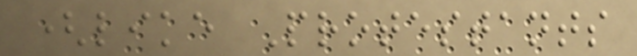(like Protestants
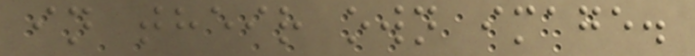in their own image.
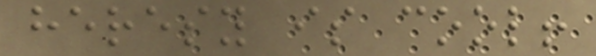heresy is cool!
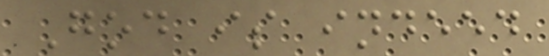God is indeed
